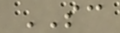SC
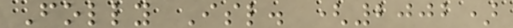Folly Isl. (2002)
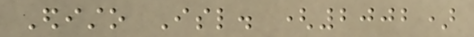Edisto Isl. (2002)
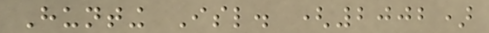Hunting Isl. (2002)
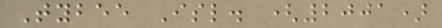Tybee Isl. (2001)
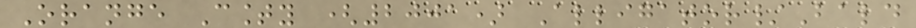Orange County (2001) Alligator/Bald
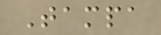Tampa
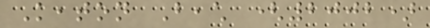Keaton Beach (2002)
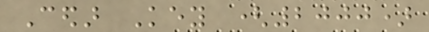Cedar Key (2000)
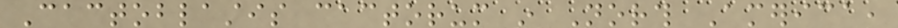Cactoblastis cactorum in North America,
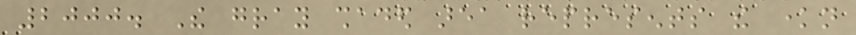2000. The gray shaded area represents the known
